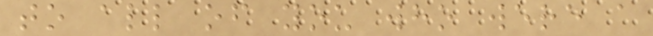to all of you who were a
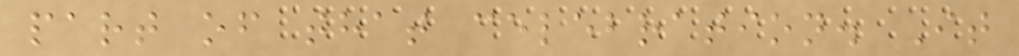part of that celebration. It
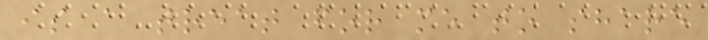is a treat for me to share
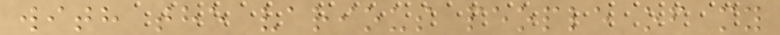with the various people of my
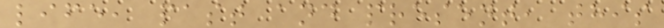life, past and present, this
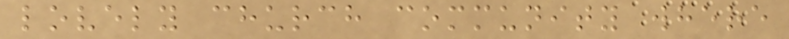lovely church community where
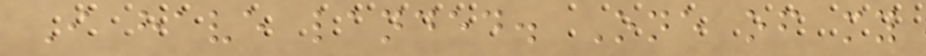I have landed. One of my
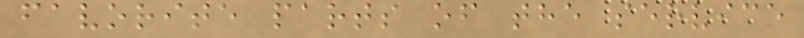favorite parts of the service
